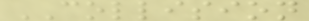COLLISION
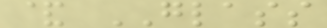& GLASS
